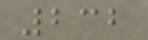232
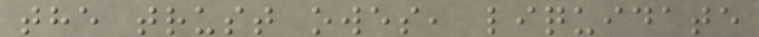the trust owes, liquidate
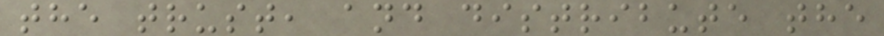the trust, and distribute the
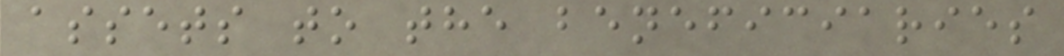assets to the beneficiaries
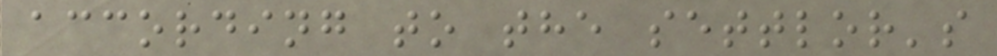according to the settlor's
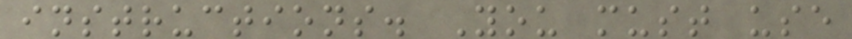instructions. You must use
